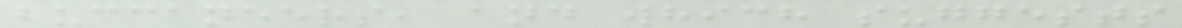buccaneers, and which suggests
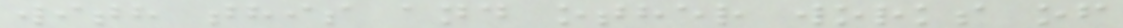with this and other works of
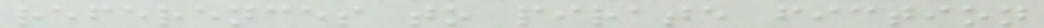references to pirate fiction
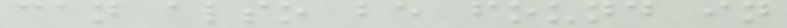can also be found in
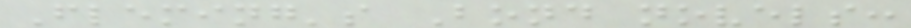Fleming's Bond novels:
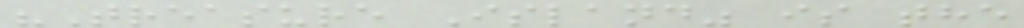"Treasure Island" is the
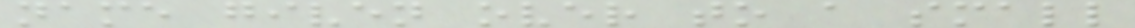name given over to a small
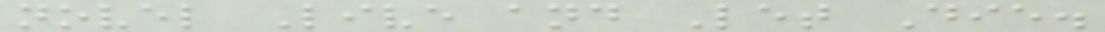novel Live and Let Die.
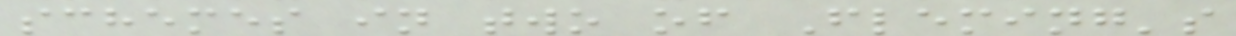schemes in two of Fleming's
